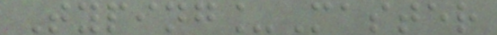Typing_Master
